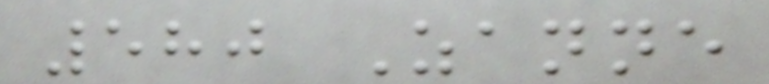580 Zanne
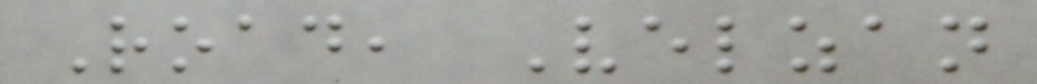Road, Velzan
